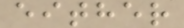either
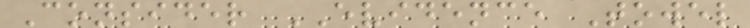Consider EVIDENCE Towel
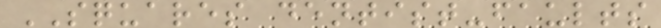SQUARES dentist-faults
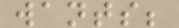wants;
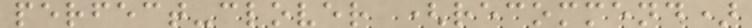perfect-clover (recommend)
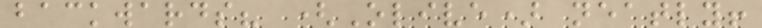backwards? (Olive) neatly!
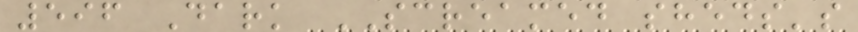596 Dark SCREAMED sheds's
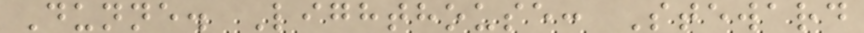Dunne. Lighthouse: Steward
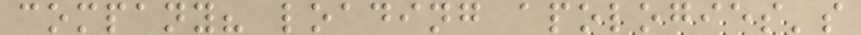company? loading apologies's
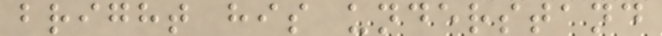bright his understand
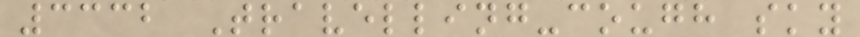3332 Travelling-cough sky
